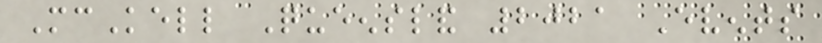McKell Queensland 2021 Events
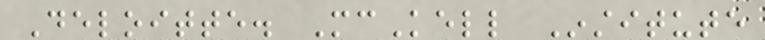Deloitte. McKell Institute
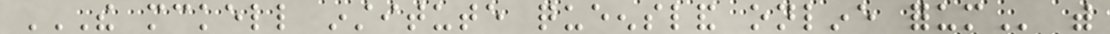THE MCKELL INSTITUTE QUEENSLAND ONLINE FORUM with
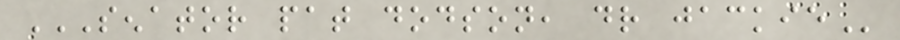SENATOR PAT DODSON, DR JACKIE
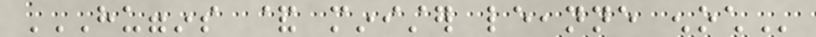HUGGINS & MINISTER LEEANNE ENOCH
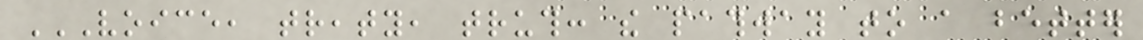VOICE, TREATY, TRUTH: THE PATHWAY TO A BETTER
